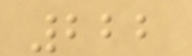222
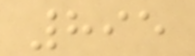895
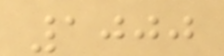1000
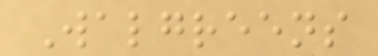Walgreens
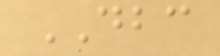DBC
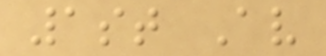1st Av
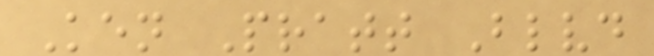Ken Pratt Blvd
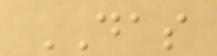DAS
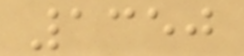1350
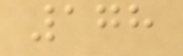178
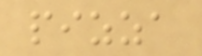pizza
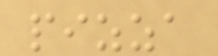pizza
